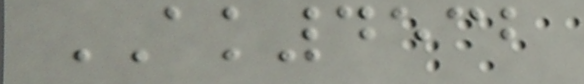AK4532
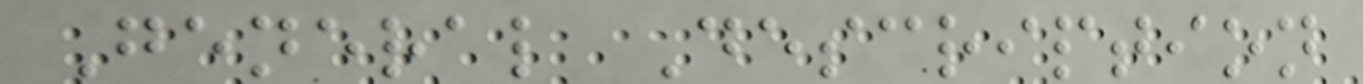General Description
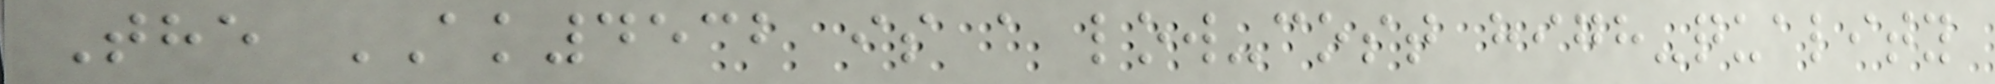The AK4532 is a low-cost high-quality
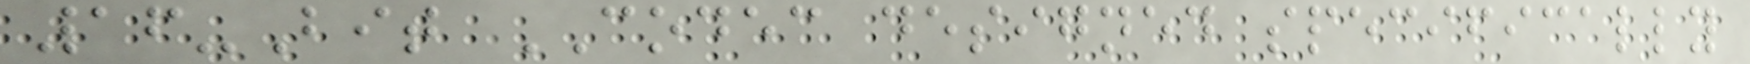16-Bit CODEC designed specifically
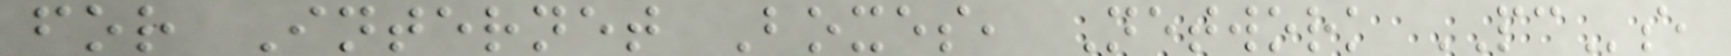for Internet Boxes, Network PCs,
